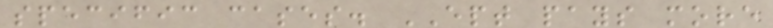specific cases. EPT pays more
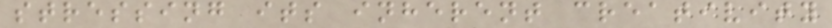stressing its inherent creativity
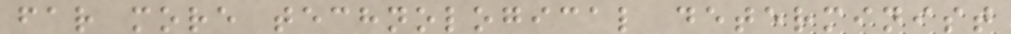far more technological determinist
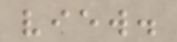view.
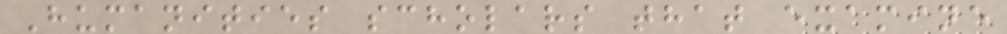Humanities scholars that examine
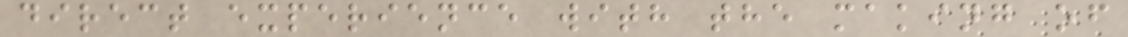direct experience with the making of
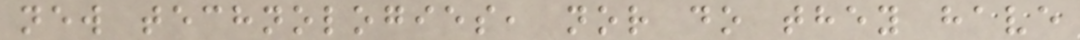new technologies, nor do they have
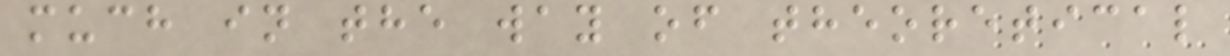much in the way of theoretical
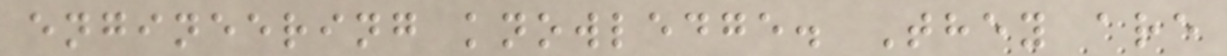engineering knowledge. They are
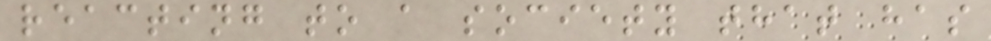reacting to a society that has
